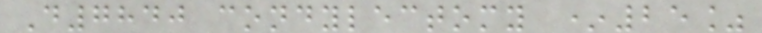D7840 condylectomy *25%
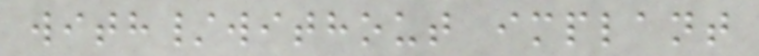with/without implant
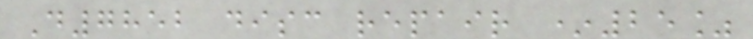D7852 disc repair *25%
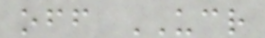off UCR
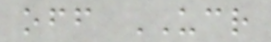off UCR
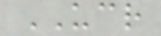UCR
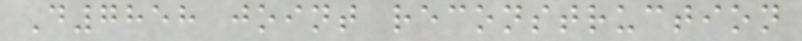D7858 joint reconstruction
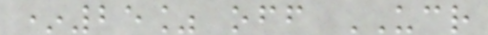*25% off UCR
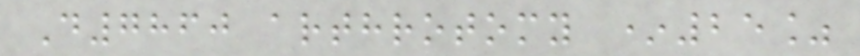D7860 arthrotomy *25%
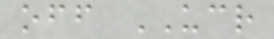off UCR
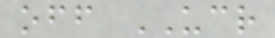off UCR
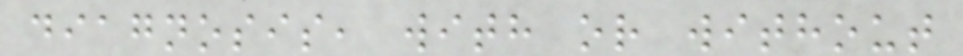diagnosis, with or without
